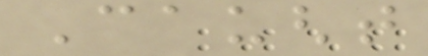Caught
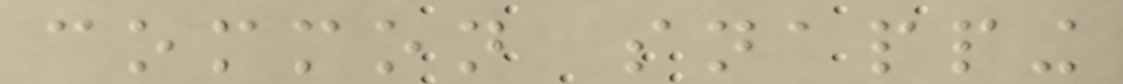common snapping
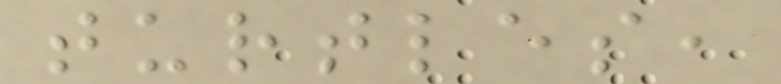turtles,
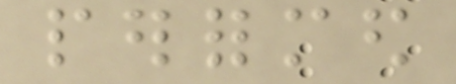performed
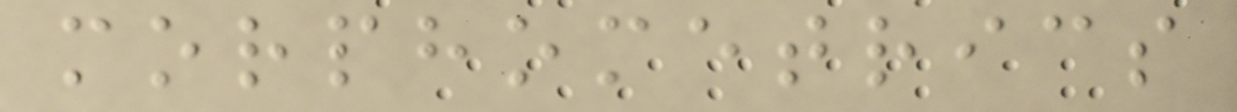morphometrics
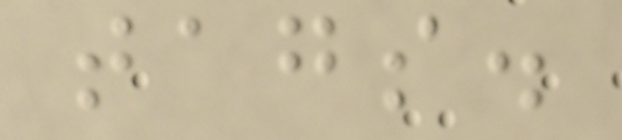tags.
